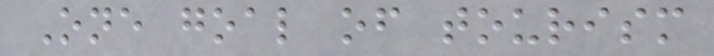One goal of tourism
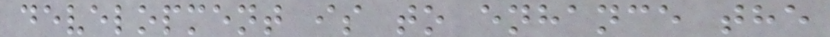development is to enhance the
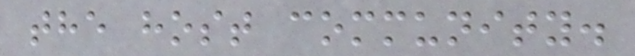the host community.
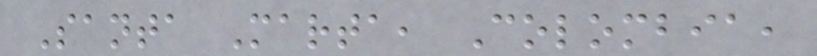Santa Marta, Colombia,
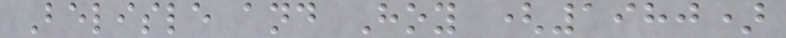Belisle and Hoy (1980)
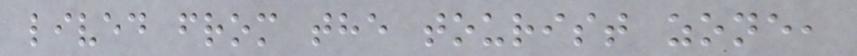lived from the tourist zone,
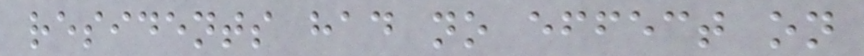residents had no effect on
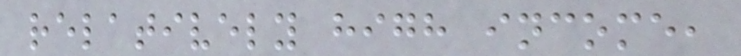relatively high income,
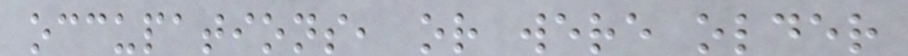occupations, or were older
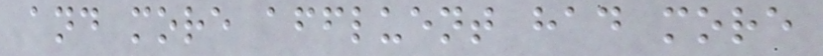and more affluent had more
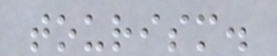tourism.
